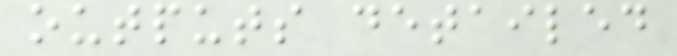outputs detailed
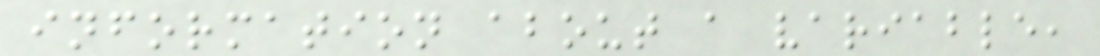information about a variable,
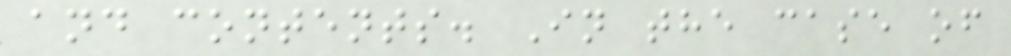and contents. In the case of
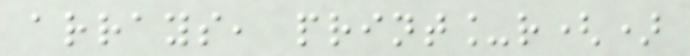arrays, print_r()
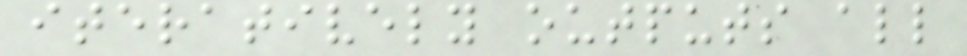iteratively outputs all
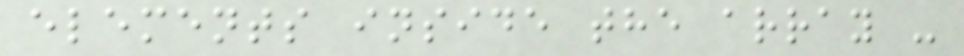elements inside the array -
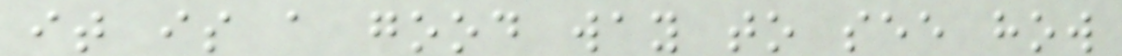it is a good way to see how
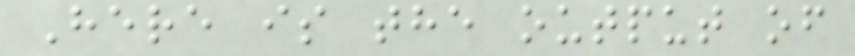Here is the output of
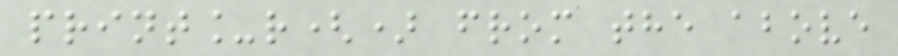print_r() from the above
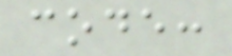code:
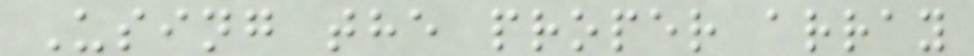Using the proper array
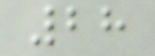28
